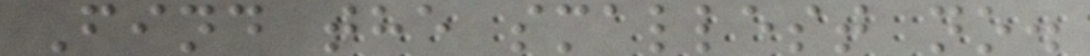Find the smallest no.
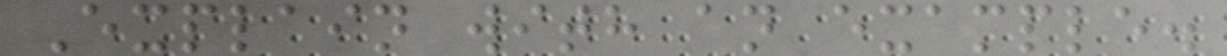Explain with an example.
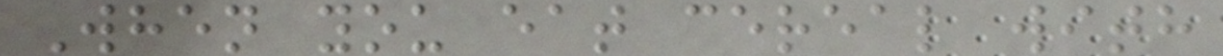When you eat cereal with
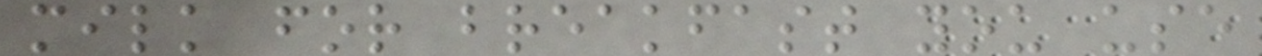milk for breakfast you use
